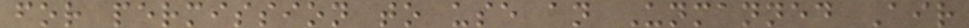for permission to use an Unmanned Air
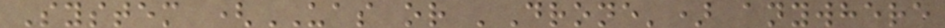System (UAS or 'Drone') anywhere
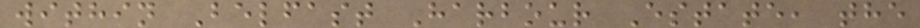within Belfast Harbour Estate, the
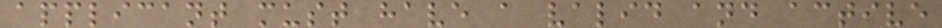applicant must have a valid and active
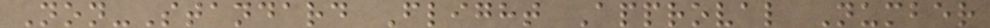Non-Standard Flight Approval Number
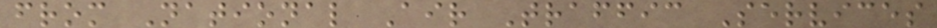from National Air Traffic Services
